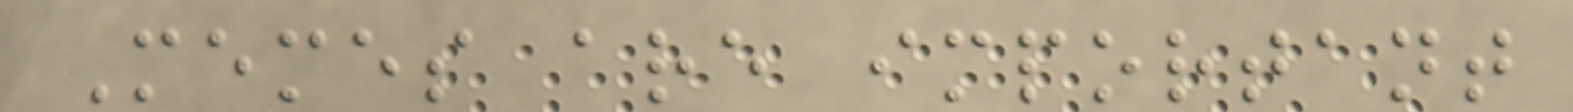Memes are important
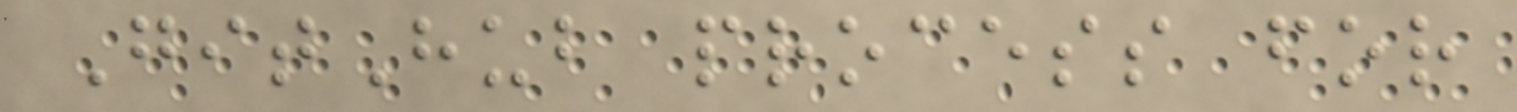GitHub process for
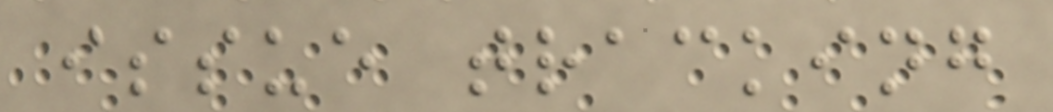issue tracking
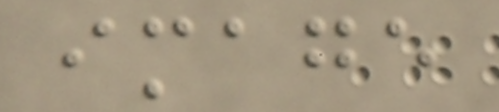image
